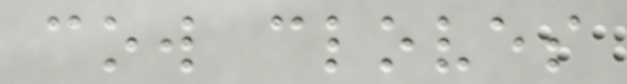cow cloves
